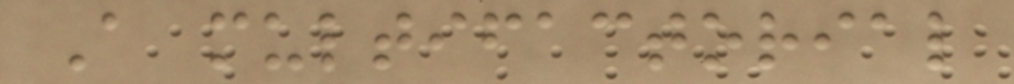A multifactorial
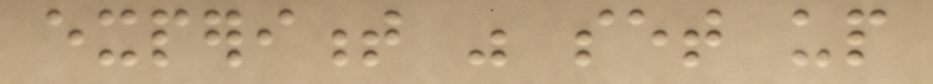experiment was set up
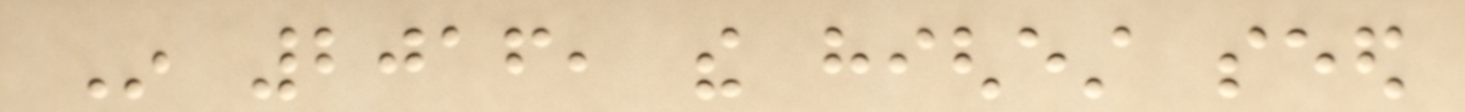In 2016, the highest seed
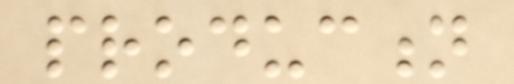production
